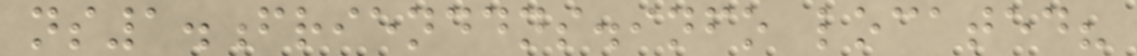ns1.frienddns.info located?
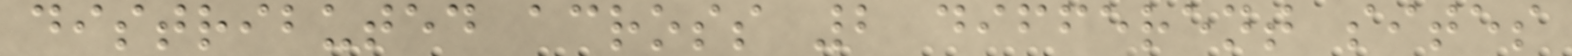distributed across 2 different sites
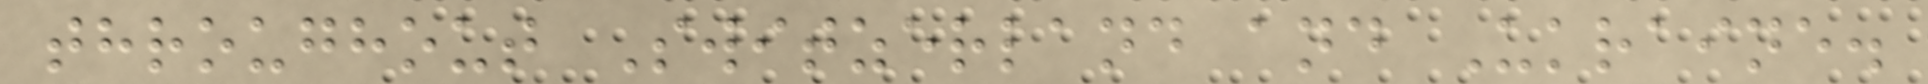throughout Switzerland and Ukraine.
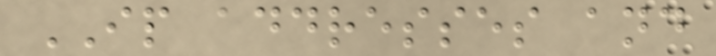IP addresses and
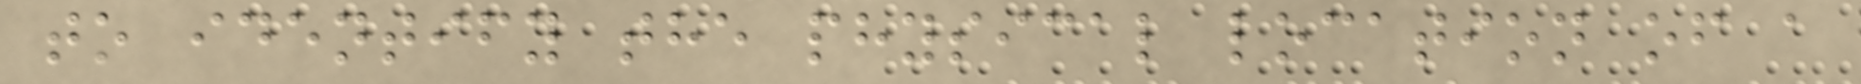to identify the physical location of a
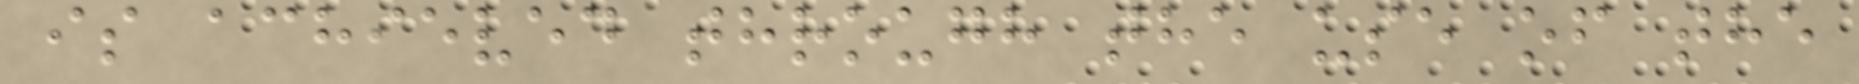is achieved through the use of the
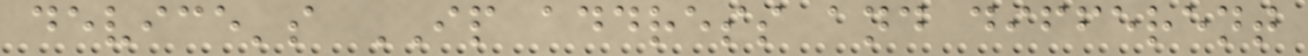device's IP address and different
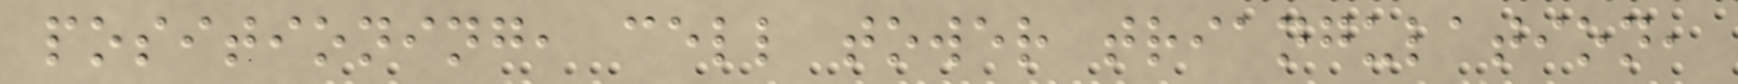positioning, cell tower triangulation,
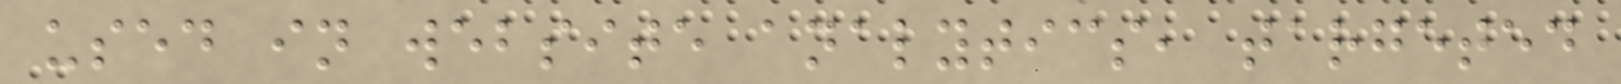used in website analytics, targeted
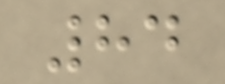84
